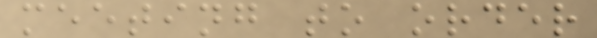meeting to order
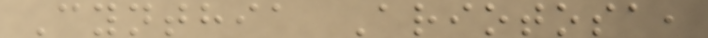Cynthia Ariotosa,
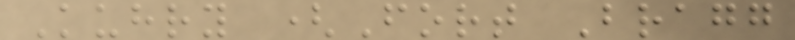Kuhry (Fort Bragg
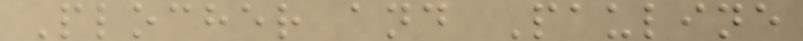Plocher and Pauline
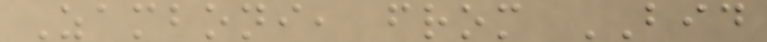Zamboni, from BID
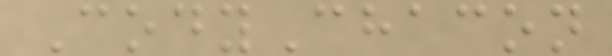CodyChacon
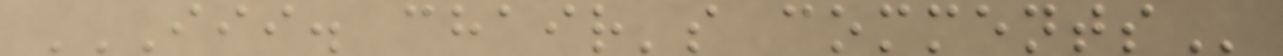III. CHAIR'S COMMENTS
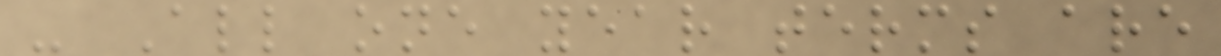- All one year terms are
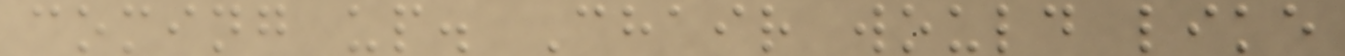coming up. Chair would like
